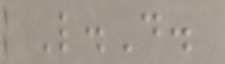L.D.
